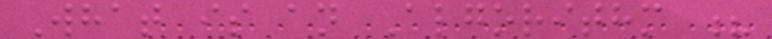What is an Algorithm ?
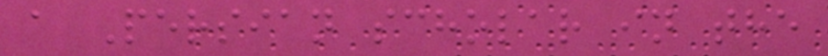a Persian scholar in the
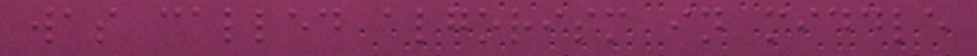was called algorism in middle
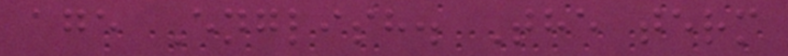age English. The term
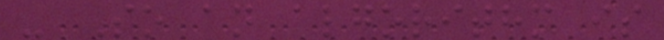- So an algorithm is
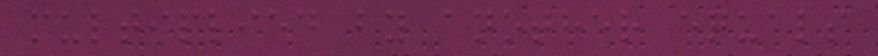multiplied by another equals
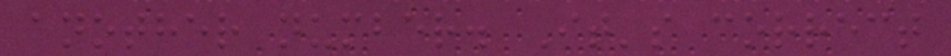another number. It's correct
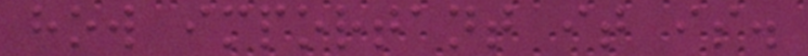how important it is.
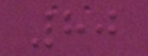80
